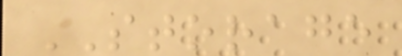STORAGE
